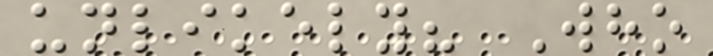unlikely? Who
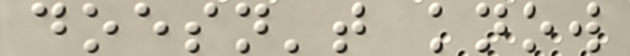doesn't know
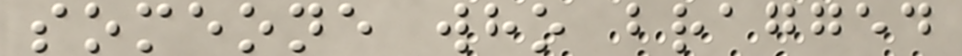someone who bragged
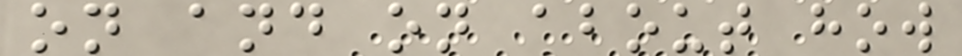on and on about how
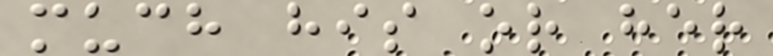much his or her
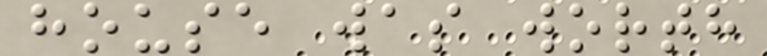house was worth
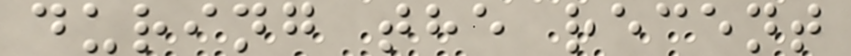during the recent
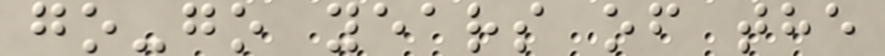go-go years of the
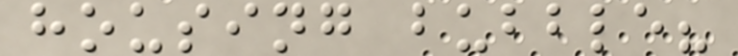housing bubble?
